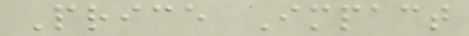Price Impact
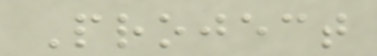Project
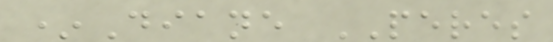*Diane PERES
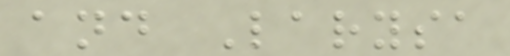and Larysa
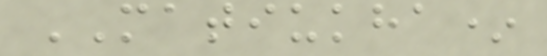MATIUKHA*
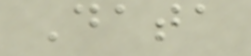Data
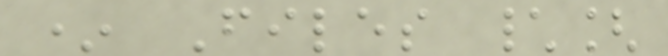* Files \[
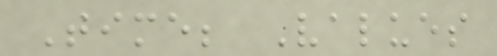Time; Values
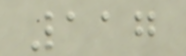117
